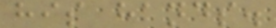his hands.
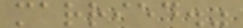married."
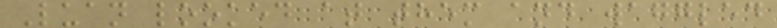Luan looked at them and waggled
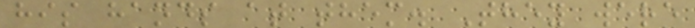his hands at them. They were
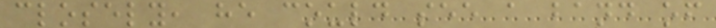closely, he could see a band of
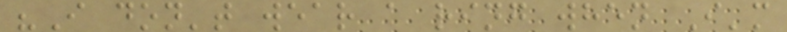"I don't wear a ring when I'm
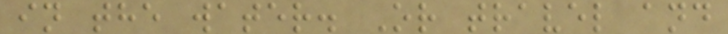in the water. Or travel and
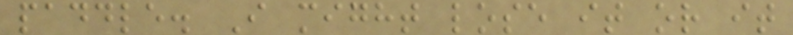paddle. I might lose it or it
